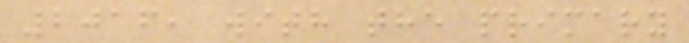2016, with the primary
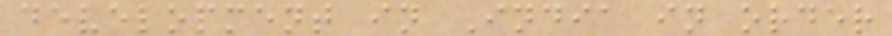development in India in order
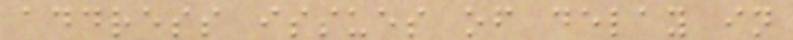address issues of delay in
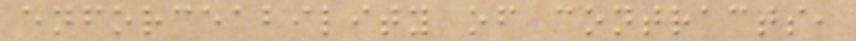enforceability of contracts,
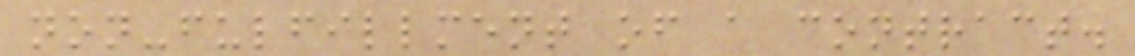non-fulfillment of a contract.
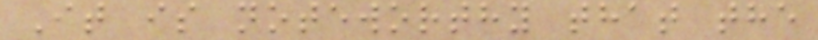It is noteworthy that the
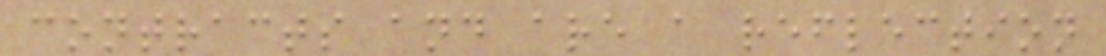contracts and are a reflection
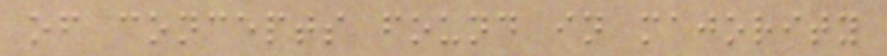of concepts found in majority
